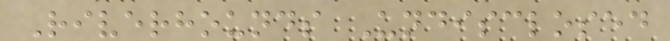Riverhounds Undisclosed
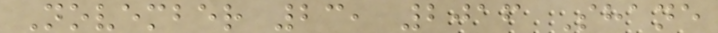November 23, 2016 Shane
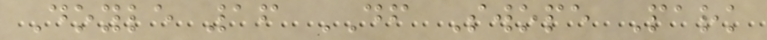Doyle 16 DF Swope Park
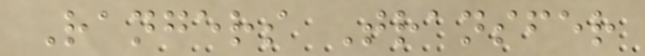Rangers Transfer
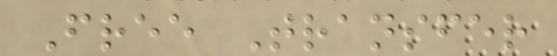Free Transfer
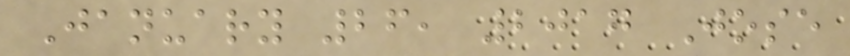January 26, 2017 Jose
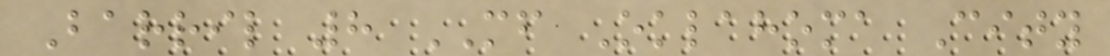Barril 8 MF Oklahoma City
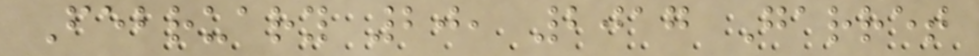February 20, 2017 Garret
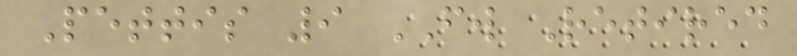Pettis 9 FW Retired
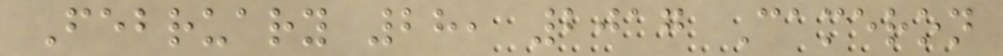February 28, 2017 Cameron
